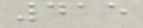415
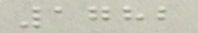1782
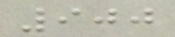900
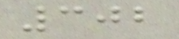302
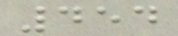454
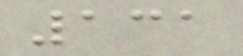131
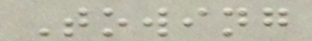Towing
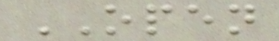OPEN
